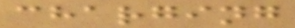charging
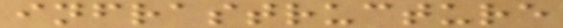infrastructure
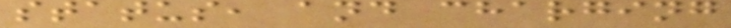status, and charging
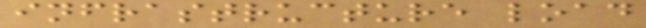infrastructure load
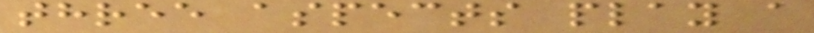three aspects play a
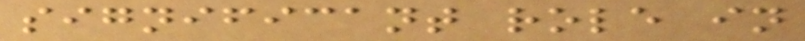significant role in
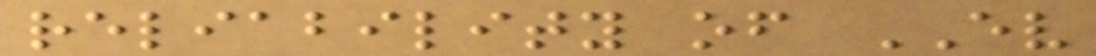reliability of EV
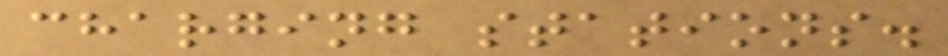charging stations.
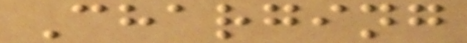Charging
